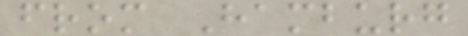from Hamburg
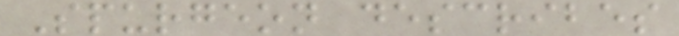Spurgeon describes
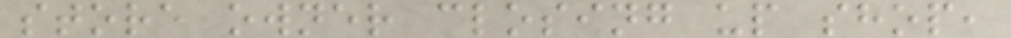store owner closing up shop,
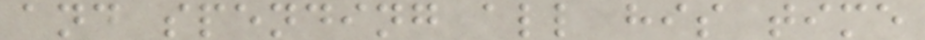and spending all his time
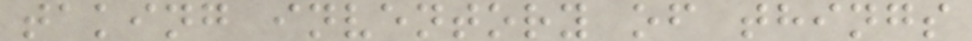taking inventory of things
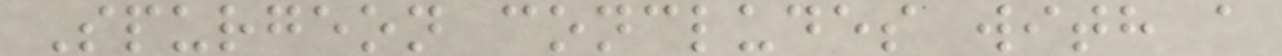Spurgeon concludes with a
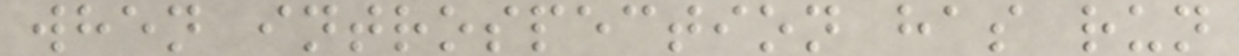when introspection has run
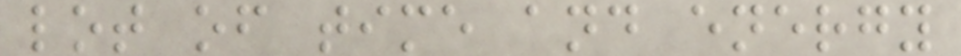lot of time and energy
